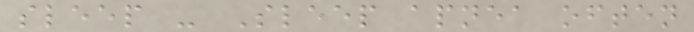sleep - Sleep apnea often
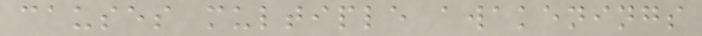causes multiple awakenings
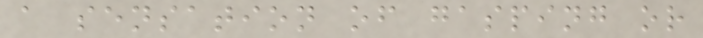a sensation of gasping or
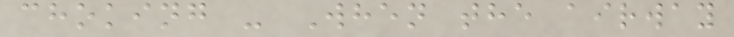choking - When the airway
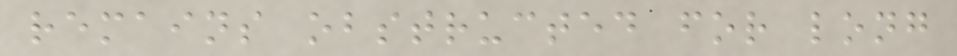remains obstructed for long
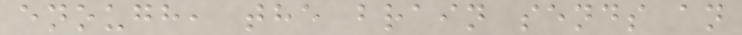enough, the brain sends an
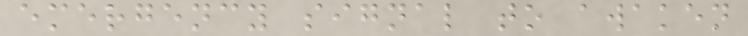emergency signal to awaken
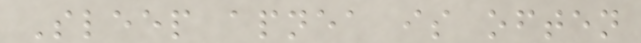Sleep apnea is often
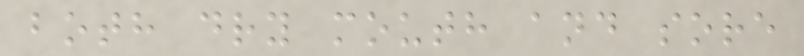both dry mouth and sore
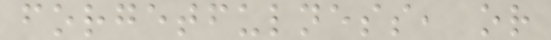forgetfulness, or
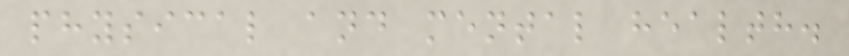physical and mental health.
